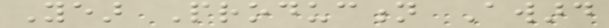Year Production Award
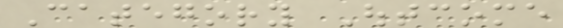Category Outcome
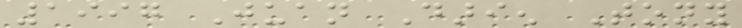1997 Juan Darien Tony
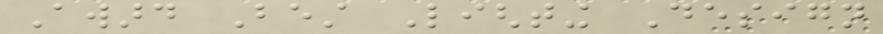Award Best Lighting Design
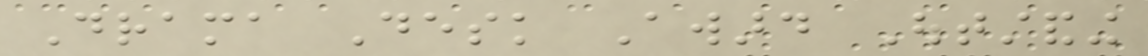Drama Desk Award Outstanding
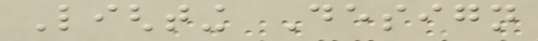Lighting Design
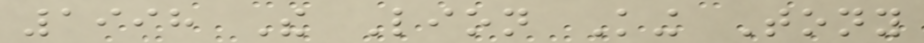1998 The Lion King Tony
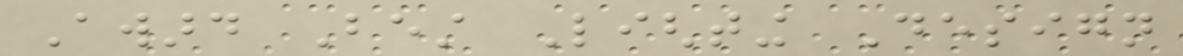Award Best Lighting Design
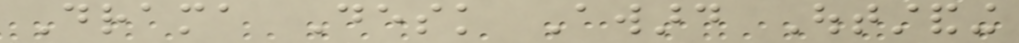Drama Desk Award Outstanding
